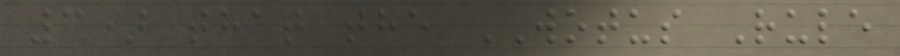3) that the WOTUS Rule
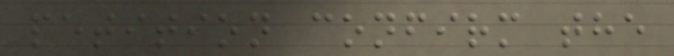petition confirm the
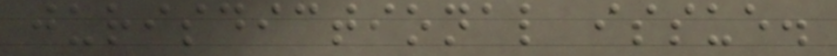jurisdictional issue.
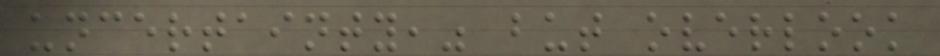uncertainty," but overlook
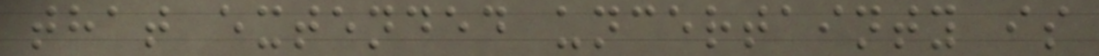that extended uncertainty is
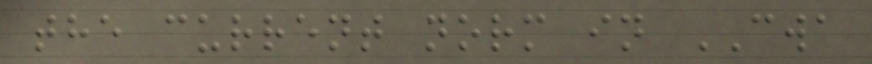the current norm in CWA
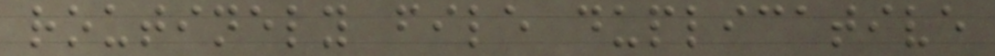routinely file duplicative
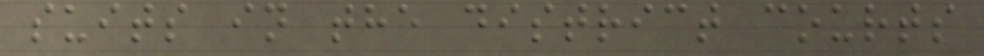suits in the district courts
